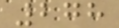278
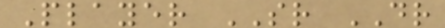Player SR DR
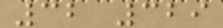32 329
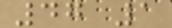47 1
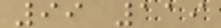99 119
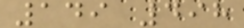149 498
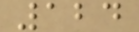124
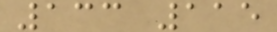133 115
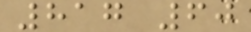817 60
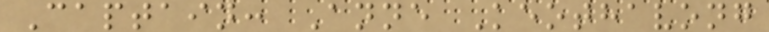Captain: Anne Keothavong
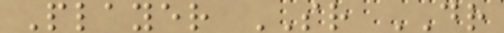Player SR DR
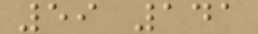59 141
